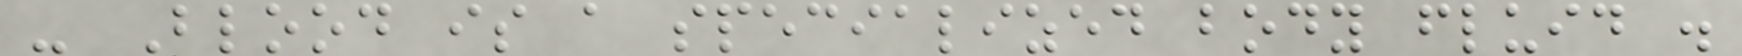- Blood is a specialized body fluid .
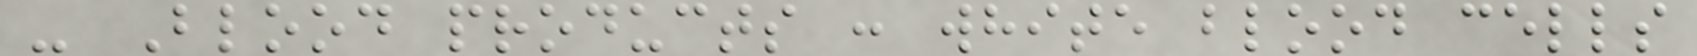- Blood products : white blood cells
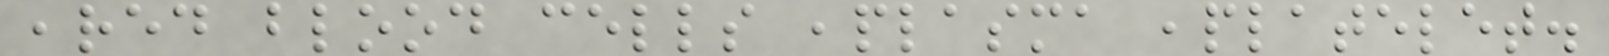,red blood cells ,plasma ,platelet.
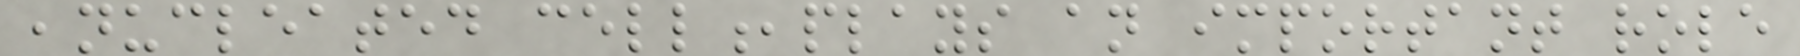,nucleated cell,plays an important role
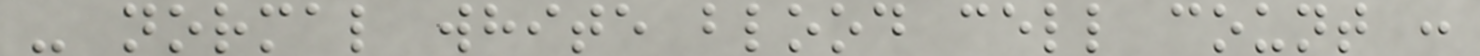- normal white blood cell count :
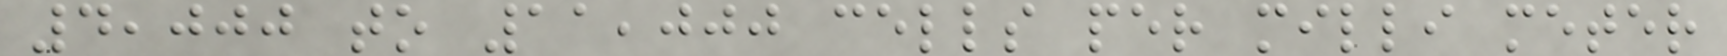4,000 to 11,000 cells per milli meter
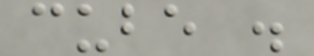cube .
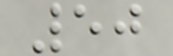50
